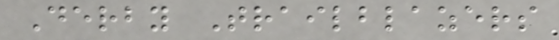Derby Trailblazers
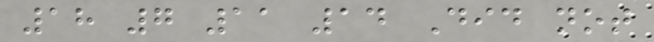18 7 11 14 Did not
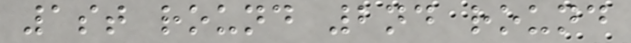1st round 2nd round
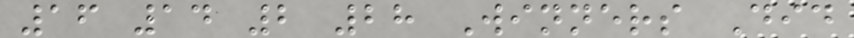16 14 2 28 Winners Did
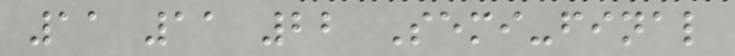11 11 22 Semi-final
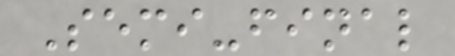Semi-final
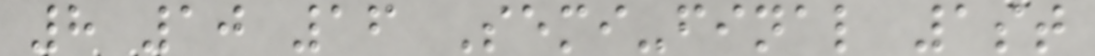8 10 16 Semi-final 1st
